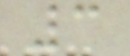3
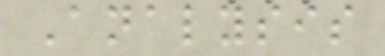Analysis
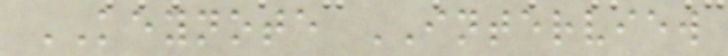KEYNOTE INTERVIEW
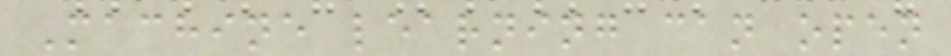Machine learning can open
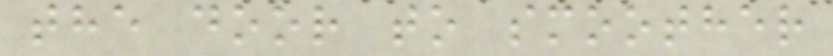the door to smoother
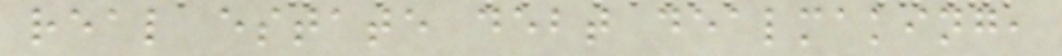real estate debt dealmaking,
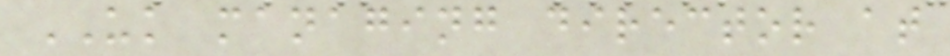UK managing director at
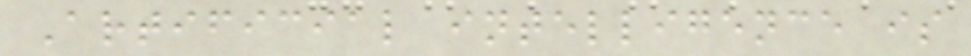Artificial intelligence is
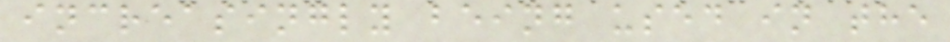increasingly being used in the
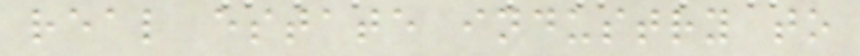real estate industry to
